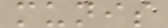munis
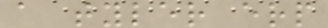a tyler erp
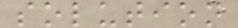solution
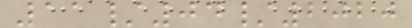11/04/2020
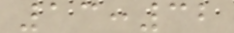13:32
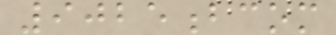9025bcom
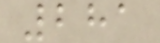281
